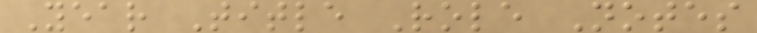Year Title Role Notes
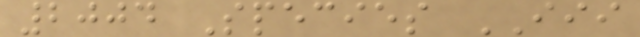2004 Species III
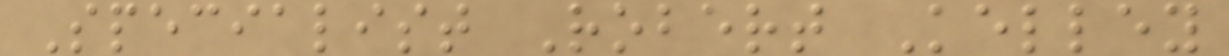Specialist Robert Kelley
